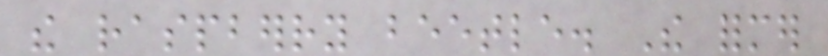the raspberry beetle. The former
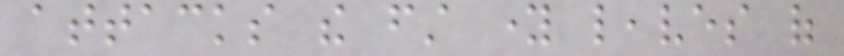attacks the first young leaves of
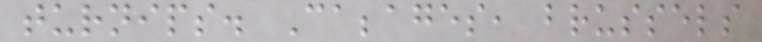turnips. Cabbages, brussels
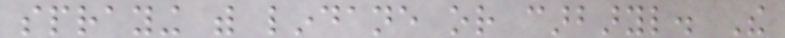spraying with lindane or carbaryl. The
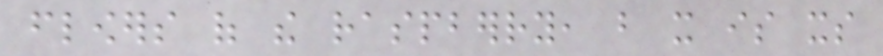flowers of the raspberry, but it is its
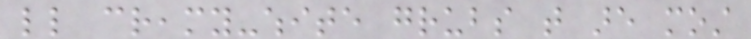little creamy-white grubs that are most
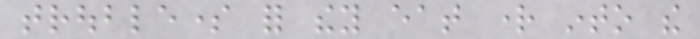troublesome for they eat right into the
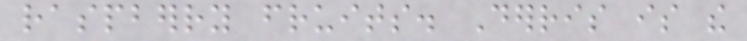raspberry fruits. Derris is the
